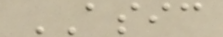ASIC
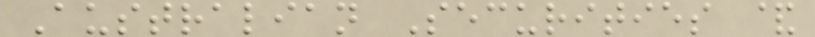Australian Securities &
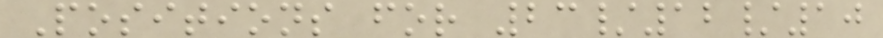Positions for 23/12/10
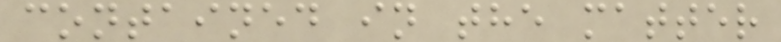contained in the matter
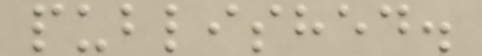published.
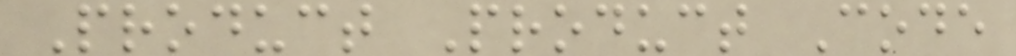Product Product Code
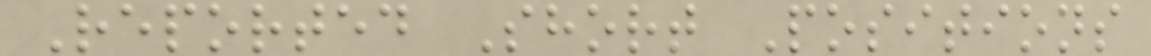Reported Short Positions
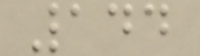144
